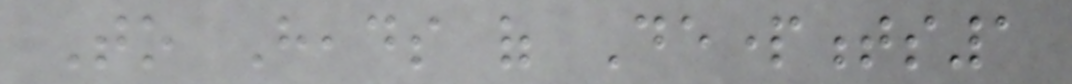To Heads of Departments1
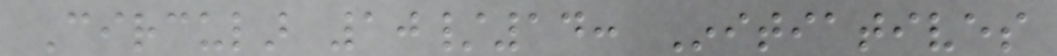Circular 10/14: Initiatives
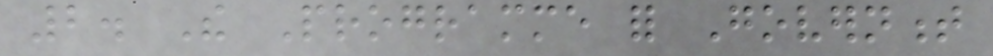2. The Programme for Government
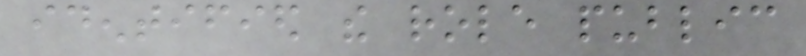identified the role public
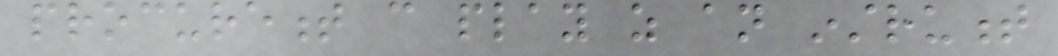procurement can play as an instrument
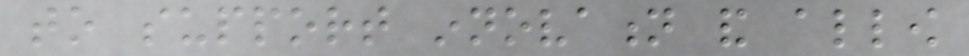to support innovation and allow
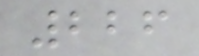226
